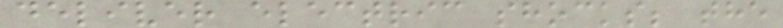deliver electric shocks; the
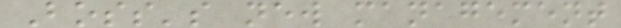Boss's new management
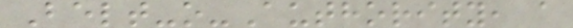Belt-o-Authority, a
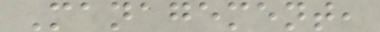Management,
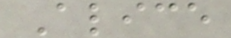Alice
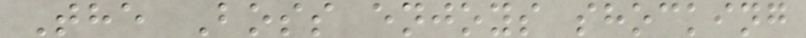The Boss enjoys shocking
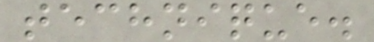technique.
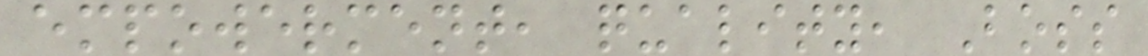empowerment, quality, Boss
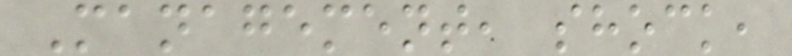Management, shock,
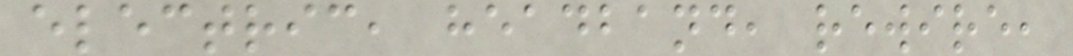electric, headband, rewire,
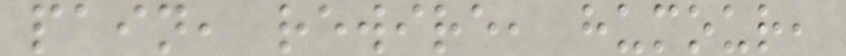pain, rewire, humour,
